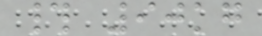# 90kg
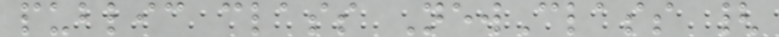public class NewClass {
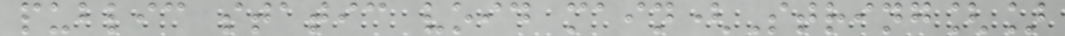public static void main(String[]
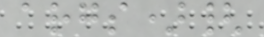args){
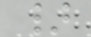}
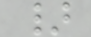}
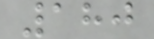180
